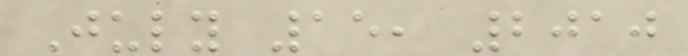July 15, 2010
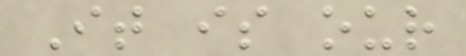It is our
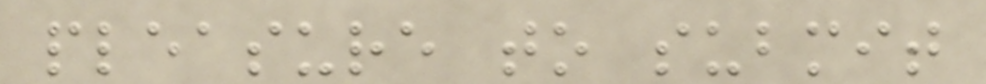pleasure to submit
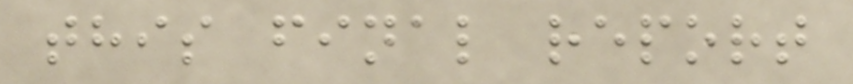this final report
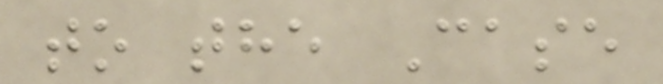to the Case
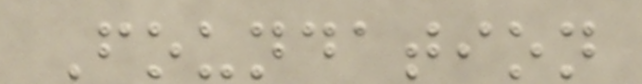Foundation
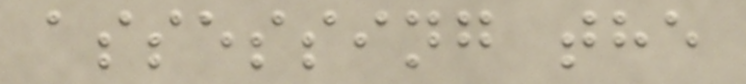assessing the
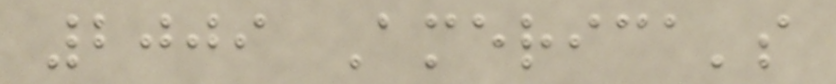2009 America's
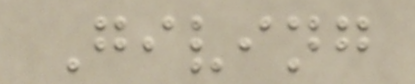Giving
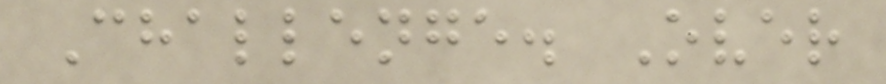Challenge. Over
